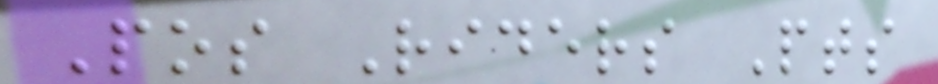Pos Riders Pts
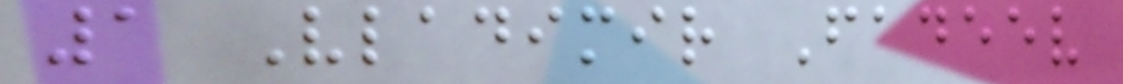1 Vladimir Fadeev
